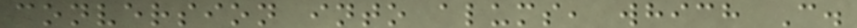conversion into alums, which C.
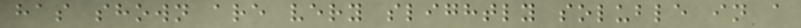has shown are very slightly soluble in a
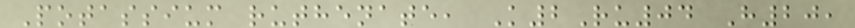Potassium ruthenate, K2Ru04 H20,
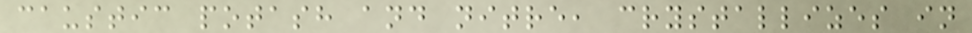caustic potash and nitre, crystallizes in
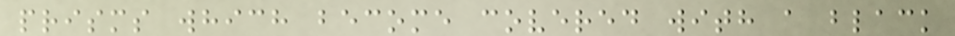prisms which become covered with a black
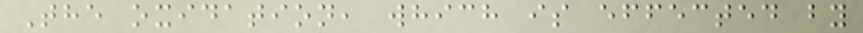The oxidation, which is effected by
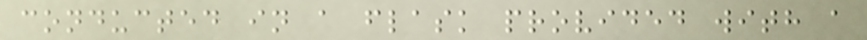conducted in a flask provided with a
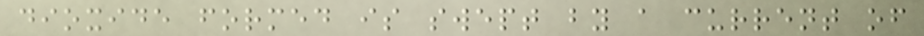dioxide formed is swept by a current of
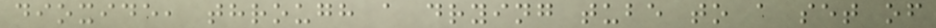dioxide, through a drying tube to a set of
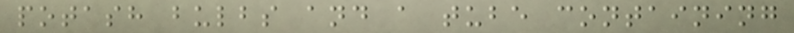potash bulbs and a tube containing
